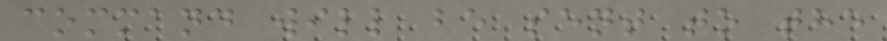command will be sent to the
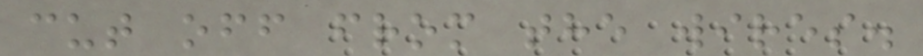cut off from the wires.
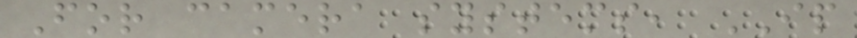For camera systems, IP
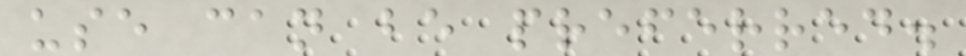use can be preferred.
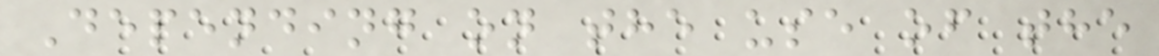Depending on the use of the
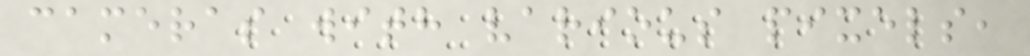cameras with various pixels,
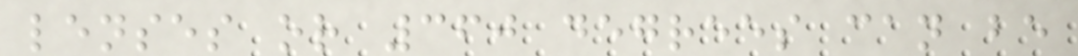lenses or 360 degrees can be
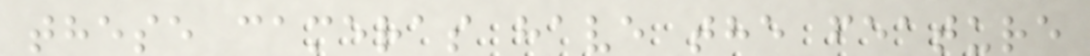these cameras have the feature
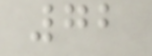72
